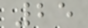25
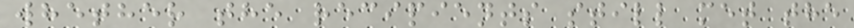whether the recipients still met the
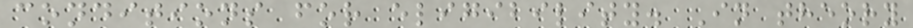conditions for eligibility. In theory
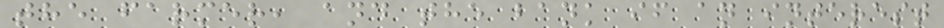the farmer, and the bank if an interest
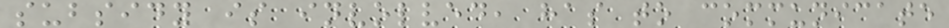subsidy is involved, has to communicate
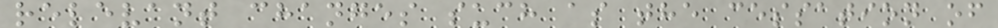relevant changes such as the cessation of
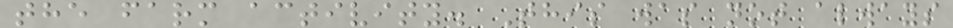the farm activity. This was not always
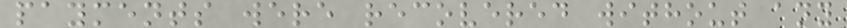payments were recovered without any
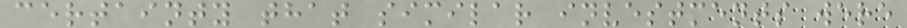certainty that similar investments were
